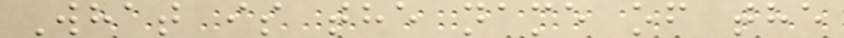What is the name of the
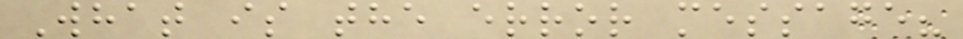What is the error message?
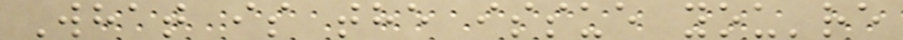What is the issue you're
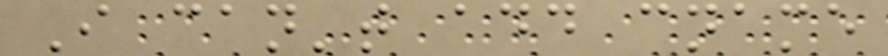I can't add cname
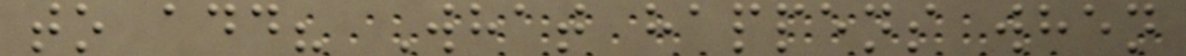to add? What happens when
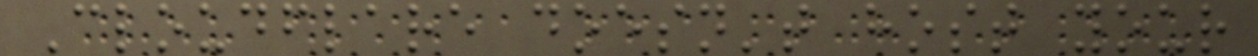Cloudflare doesn't host your
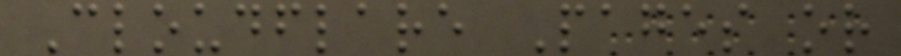Cloudflare Pages or
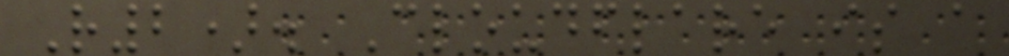R2). Cloudflare is a
